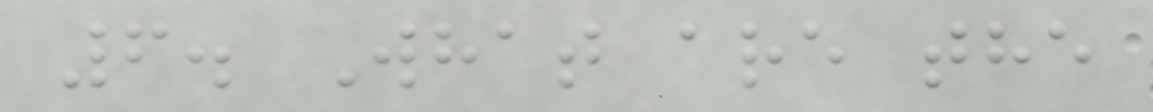6. What are the
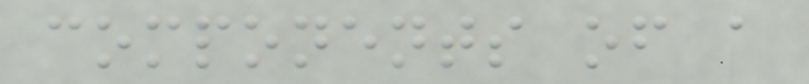components of a
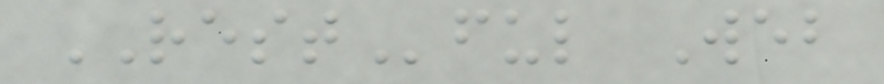RESTful Web
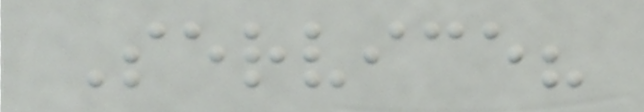Service?
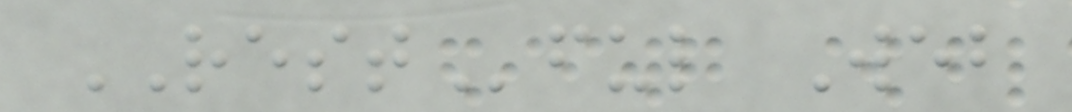RESTful Web
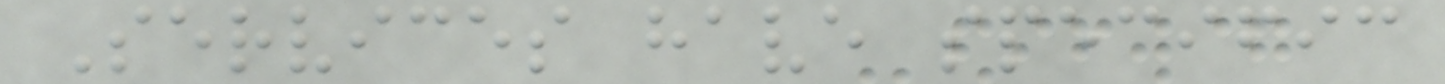Services have specific
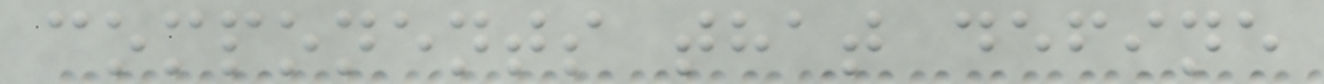components that define
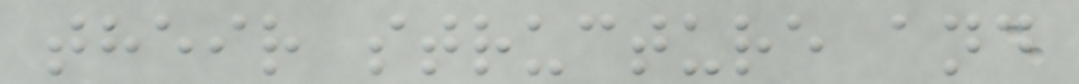their structure and
